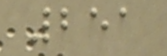251
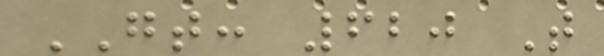GT: 620 T
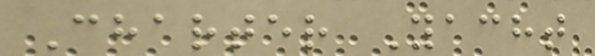Charter Yacht
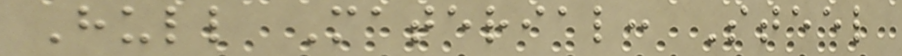Hull Material: Steel
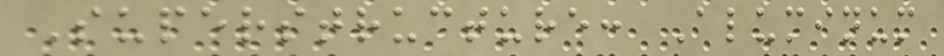Superstructure: Aluminum
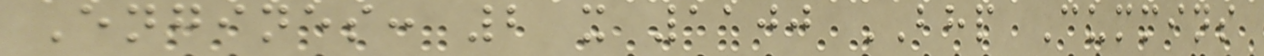Engines: 2 x 1100 BHP Cummins
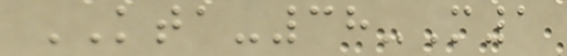KTA-38-M1
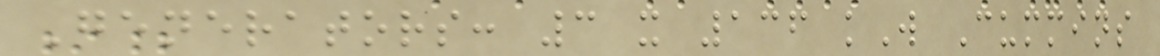Generators: 3 x 136 kW Cummins
